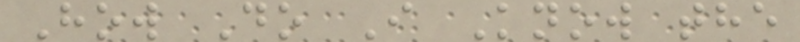How Do I Know the
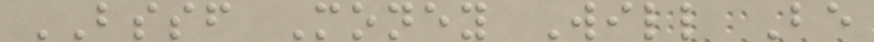BSSF Money Will Be
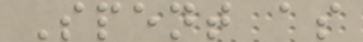Spent as
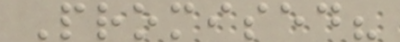Promised?
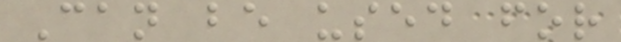Can be used for
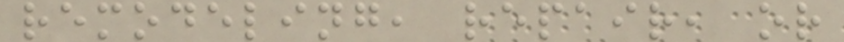remodeling, repair, or
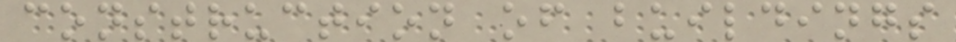construction of buildings
